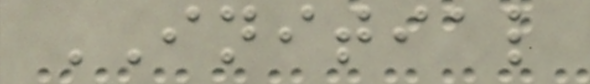INITIAL
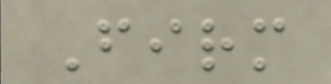Firm
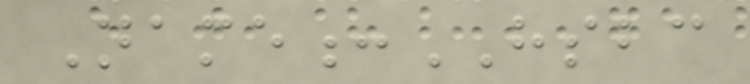Name:HSBC
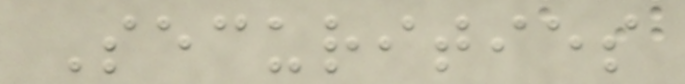Securities
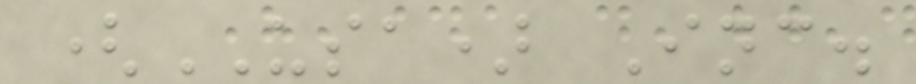(USA) Inc.
